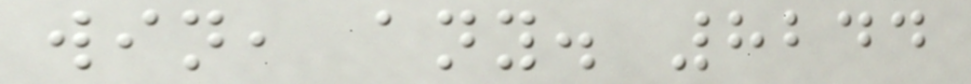win, any. 8244
